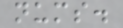nums.
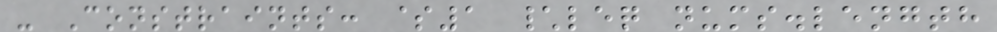- Constraints: $1 \leq nums.length
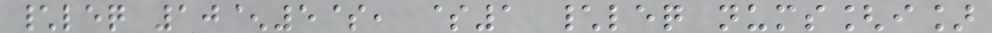\leq 10^5$, $1 \leq nums[i]
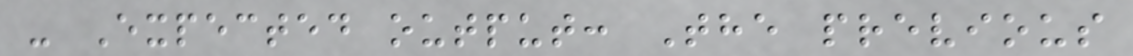- Expected output: The previous
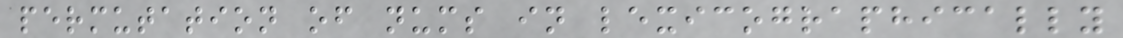permutation of nums in lexicographically
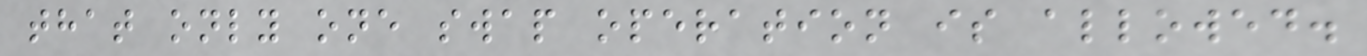that only one swap operation is allowed.
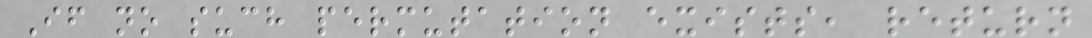If no such permutation exists, return
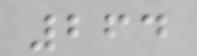264
